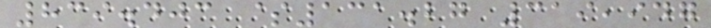839.403 $131.27 319,947
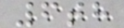6th
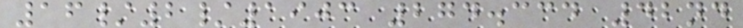16/2/1903 274.334 42nd
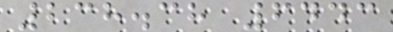238.38 6443
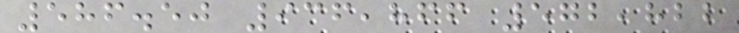586.50 936,866 572,822
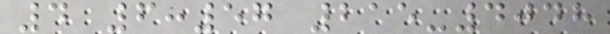4 6:57 215-4048
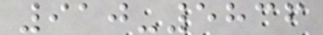910-5836
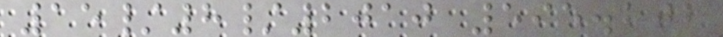15/8/2010 595.202
